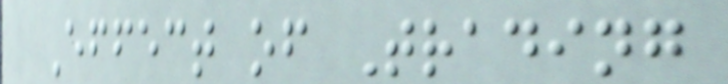Effect of Trading
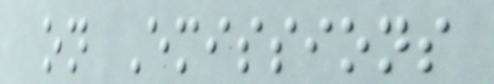on Emissions
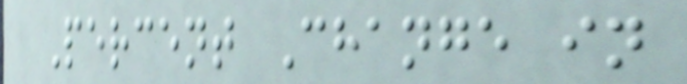Percent Change in
